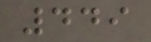449
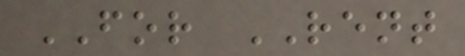FOR RENT
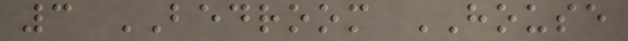3 BEDROOM HOUSE
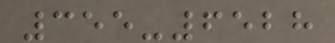355-6528
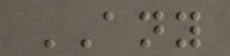ANY
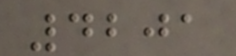4201
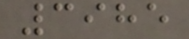3985
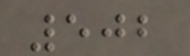502
